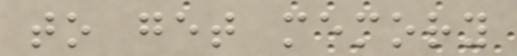to get memory
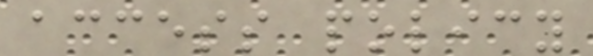access policy
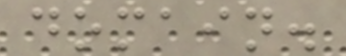domain.
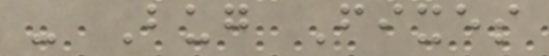- Bug Fixes
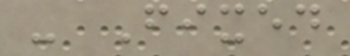- Fixed
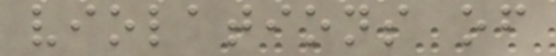violations of
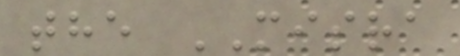the MISRA
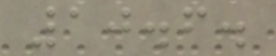10.6.
